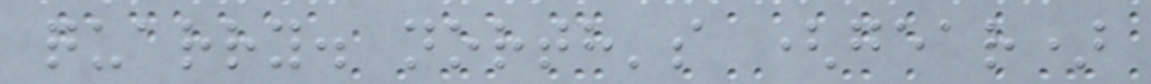quarry. north's (gear)
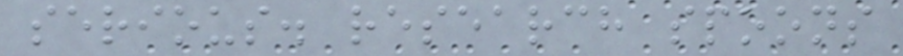serious. research spoons
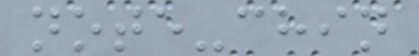note-chin
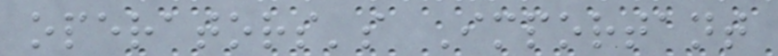operators's Important
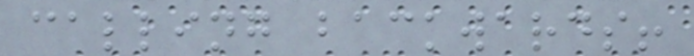calling backwards!
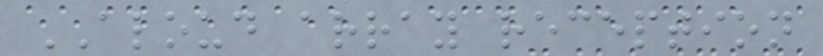ALOUD array reception
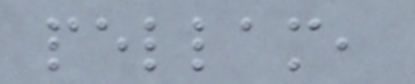pellam,
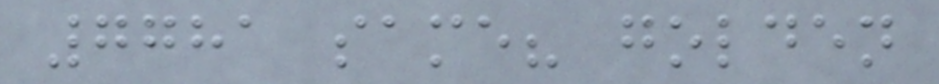7781 same? golden
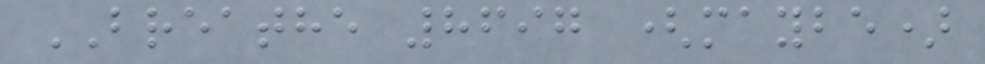BREATHE 8697 (maybe)
